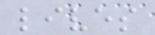lives
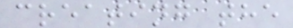creating the
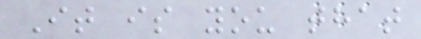It is you that
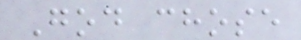God chose
